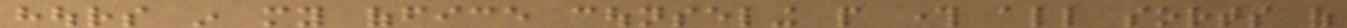hours in my office counseling people through all sorts of
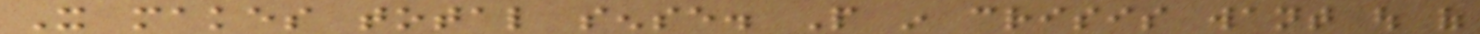It makes total sense. People in crisis want out of
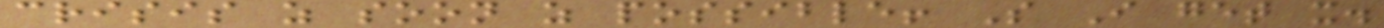crisis as soon as possible! So I get it.
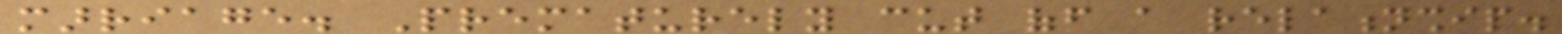marriage. Prematurely cut off a relationship.
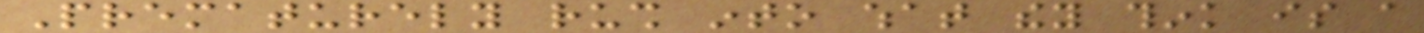Prematurely rush into what they think is a
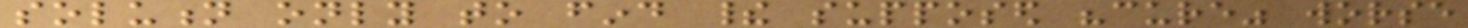solution only to find their supposed "cure" worse
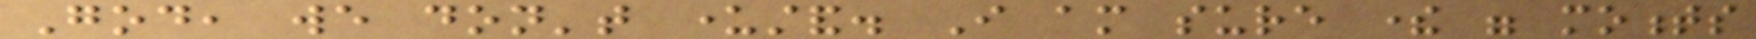God, we don't understand. I am sure there were moments
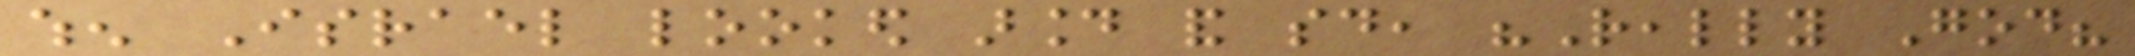when Israel looked around and said, "Really God?
